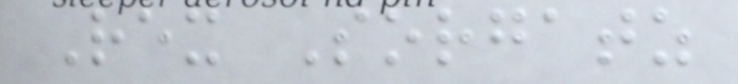Rex Sorgatz
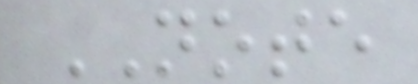NOTE
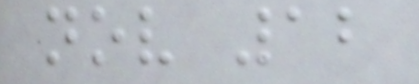nov 12
